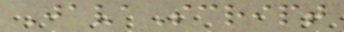JavaScript
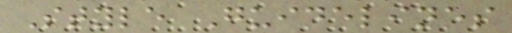Style Guidelines
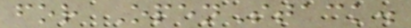for OpenStack.
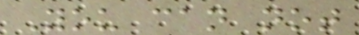You can not
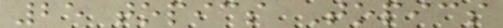25 topics Topics
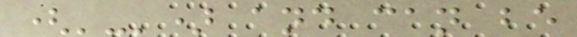('-') and can be
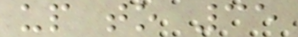up to 35
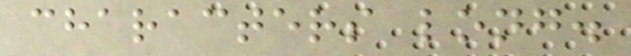characters long.
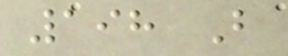198 B
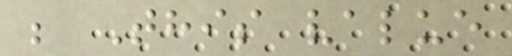; This value
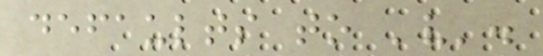defaults to 'v'.
